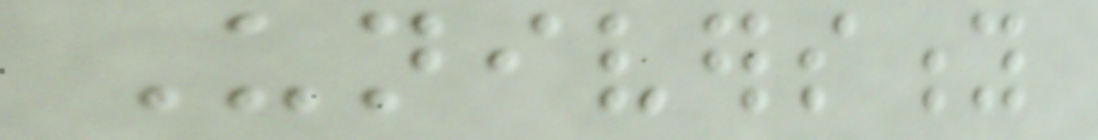University
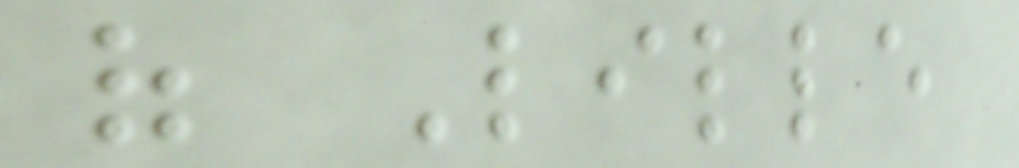of Lille
